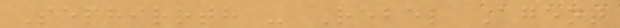Sephiroth - Rebel Agent
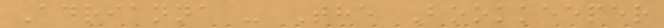Adrianna - The Bookkeeper
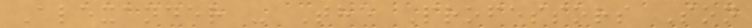Alexander - The Professors Son
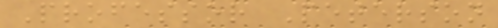Professor Peterson
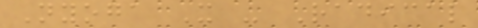Nyoga X - Radical
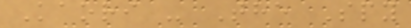Kaori - The Spy
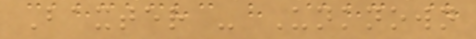Baxter - Unknown
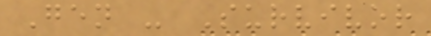Gen - Survivor
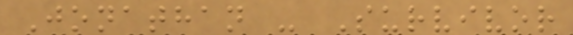Jonathan - Survivor
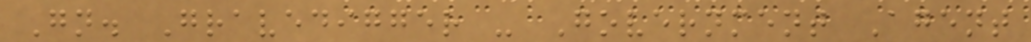Gn. Gravedigger - Government Agent
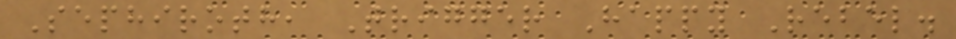Sephiroth, Trigger Happy Rebel.
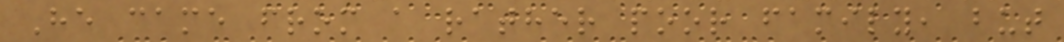He came from a rather poor family, but
